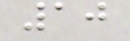10
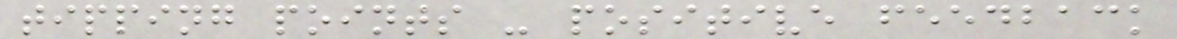tipping points - positive feedback
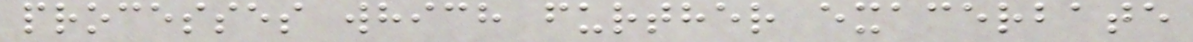processes which further exacerbate
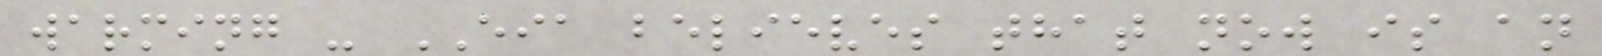warming - EIA believes that now is an
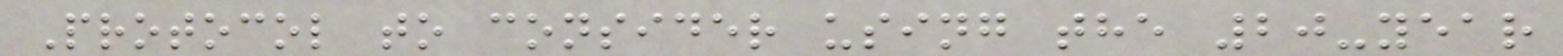Protocol to consider using the 20-year
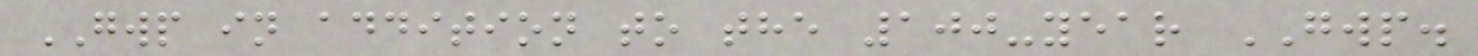GWP in addition to the 100-year GWP.
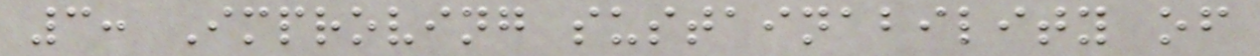3: Improving sustainability of
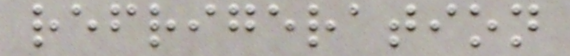refrigeration
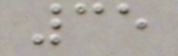35
